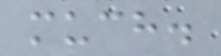much.
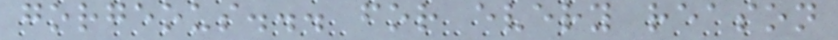gorgeous... for every reason
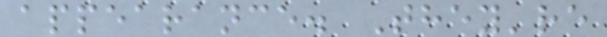appearance. They're
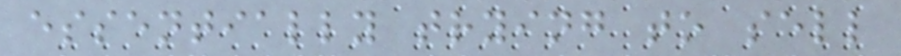essentially trying to sell
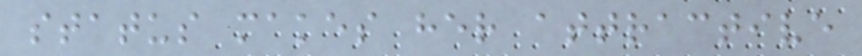status makes her attractive
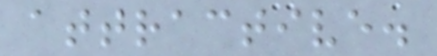attractive.
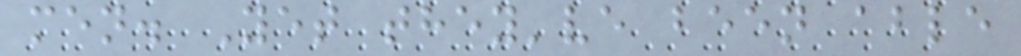men. Yet they've been able
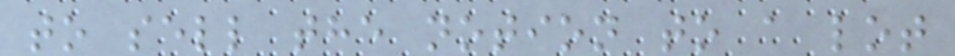to sell the notion to a lot
